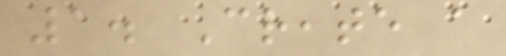1. Create a
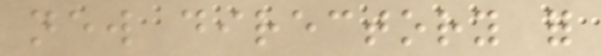new directory for
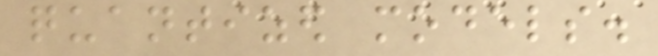quantized models.
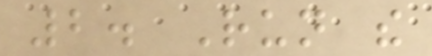2. Run the
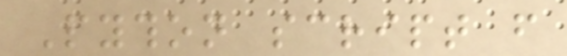Python script from
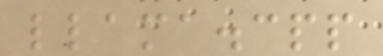llama.cpp
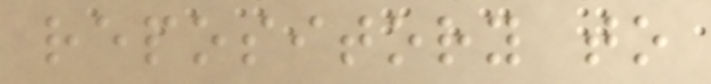repository to
